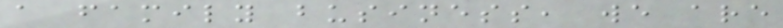a family business, we are
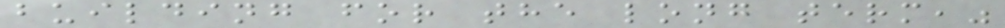building for the long term,"
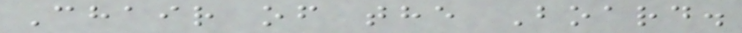Chair of the Board.
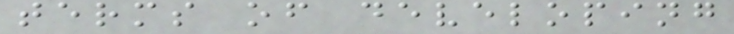terms of developing
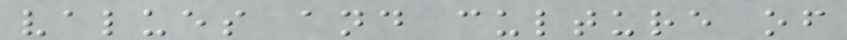values and culture of
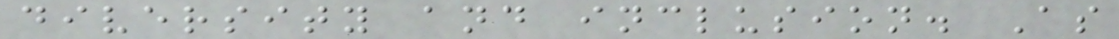diversity and inclusion. As
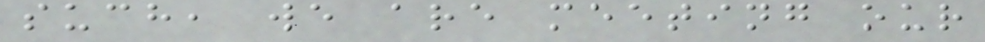such, we are meeting our
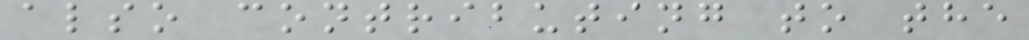also contributing to the
